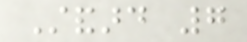Standard 7
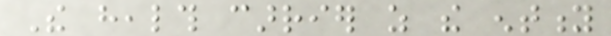The health carrier as the entity
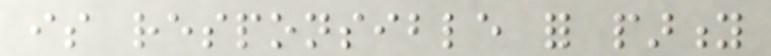is responsible for parity
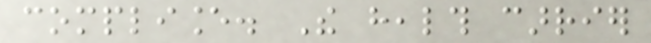compliance. The health carrier
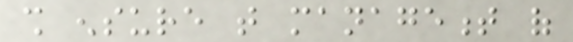shall ensure that management of
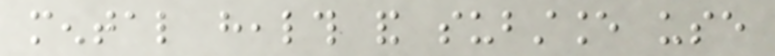mental health and substance use
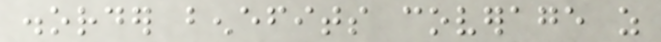disorder benefits coverage as
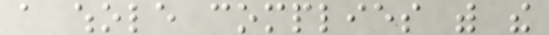a whole complies with the
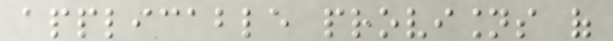applicable provisions of
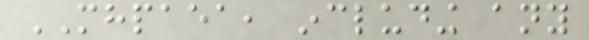MHPAEA, including any
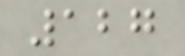127
